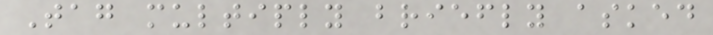Tag multiply briefly asked
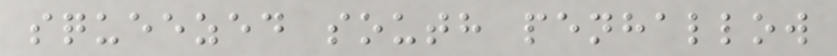squeezed south penhallow
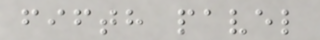fifth pavel
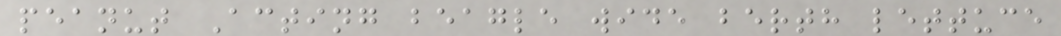peanut Acting beagle wide berth lettuce
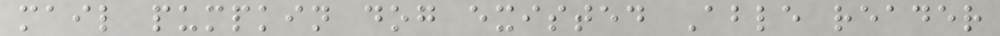mail pumpkin dog existed Able reader
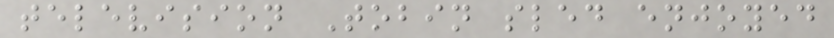television Tobin sled enjoyed
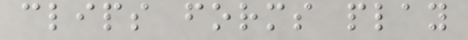clips forms play
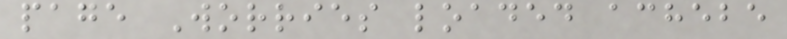page Worries loaded achebe
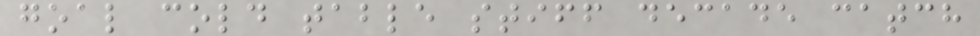goal cold table stiff decade catch
